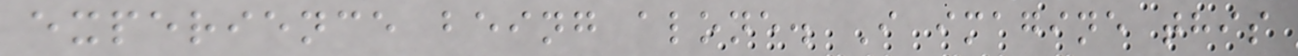experience being alone. I imagine this
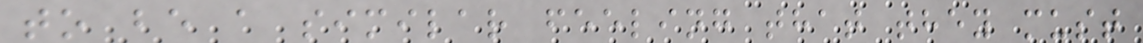to be a similar feeling that they must
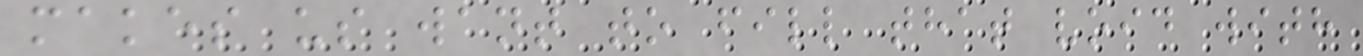makes us want to fill that void with
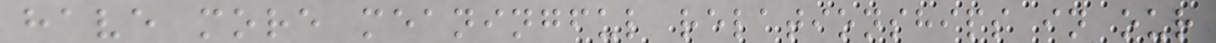have more meaningful relationships in our
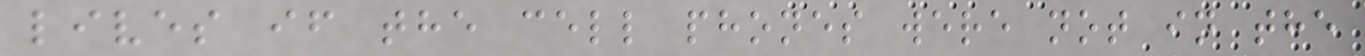lives if the cell phones were not in the
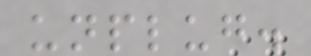unplug.
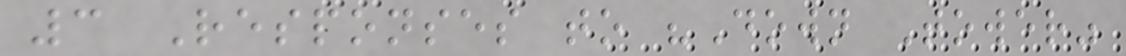3 Responses to "Down Tower"
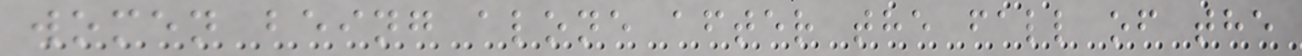women being alone after the fall of the
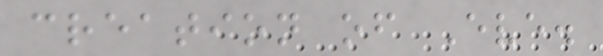creation of Eve.
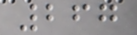267
